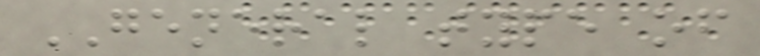GENERAL type of
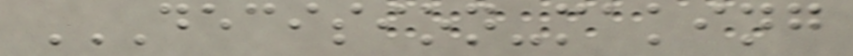DECISION-MAKING
